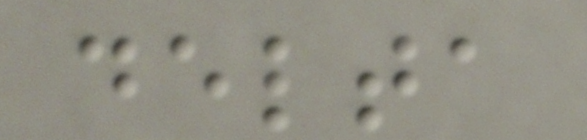delta
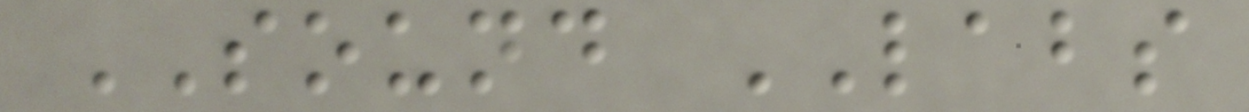SOUND LABS
